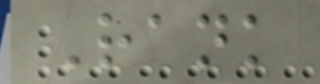Rank
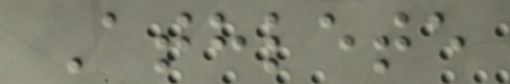Athlete
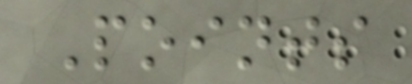Points
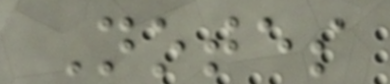Notes
